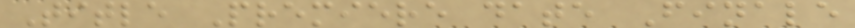Title Premiere date Finale
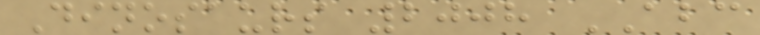Dinosaurs 2008 ABC
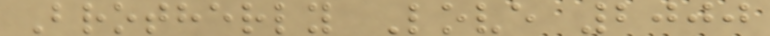Brotherly Love 2000
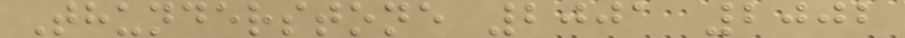Thunderstone 2001 2002
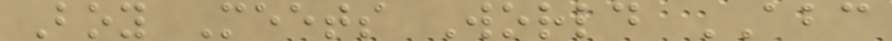Boy Meets World ABC
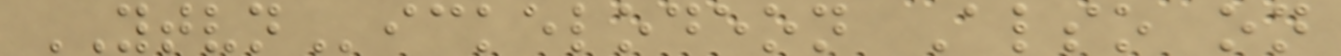YTVNickelodeon Also on
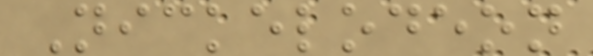Nickelodeon
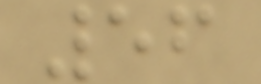56
